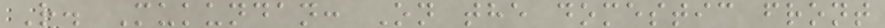R. Mukundan: On the domestic front
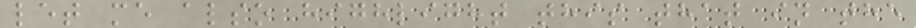let me also highlight this that in the
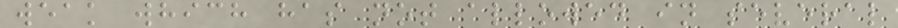weak which has not allowed in several
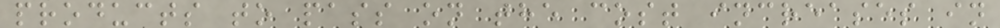products to pass on the cost increases in
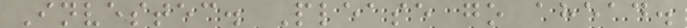Investec. Please go ahead.
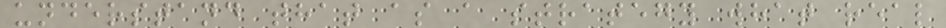understand that as a strategy what real
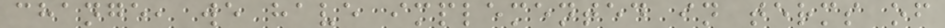change, we have implemented in terms of
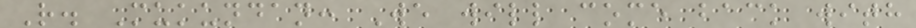R. Mukundan: We will come back with
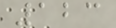123
